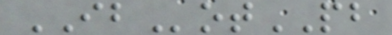IBotPB
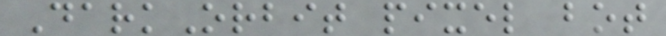DarkOrbit pixel bot
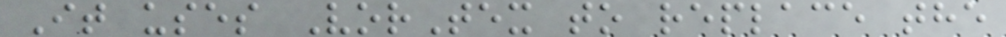It uses VorTex to replace the
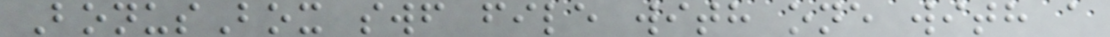BonusBox swf file with one with a
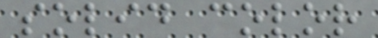solid color
